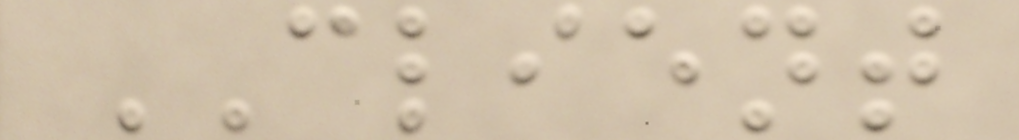CLIENT
